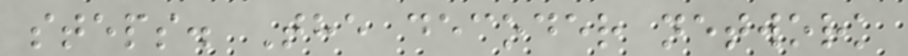steps. The decoder network
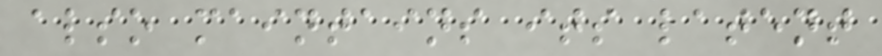also maintains its latent
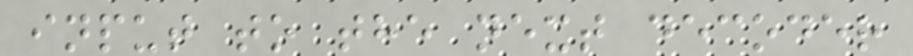input to the next decoder
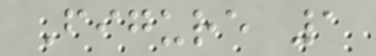Figure 1
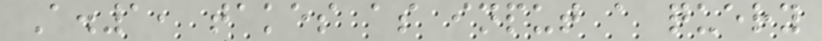A.1, takes as input a query
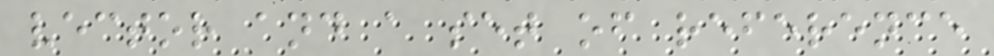vector and a set of reference
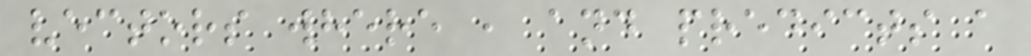vectors where , and predicts a
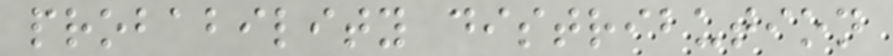probability distribution
